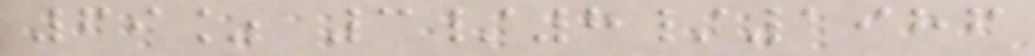69% 3/8/1986
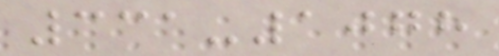331-1078
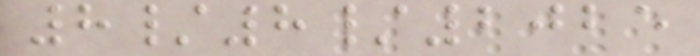8/8/2025
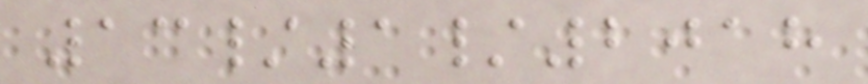13/1/2018
